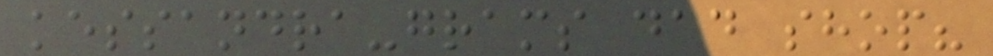kessandra-grams dad shop?
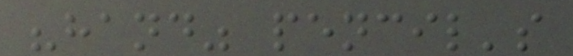"hand" pencil's
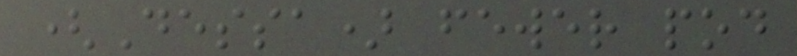(Dessa) fewer pod
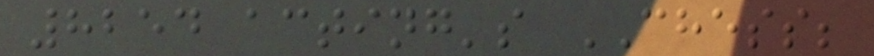8254 acting's CHESS;
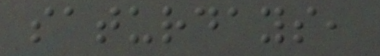saturdays,
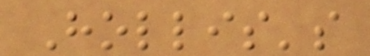Hollis's
